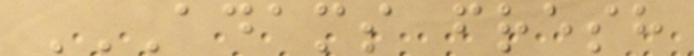ADAMS FRESH
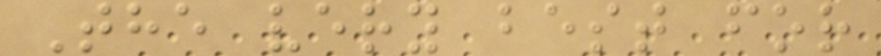The very best for
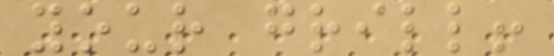your grill!
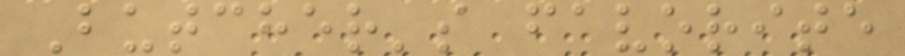Butcher's favorite
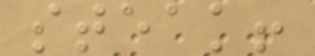steak!
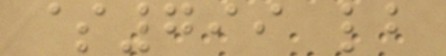$799 lb
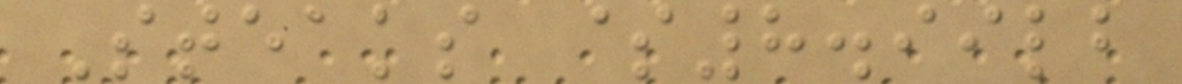Steaks $8.99lb
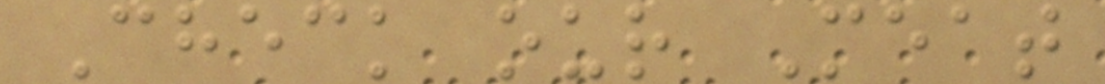Check our Meat
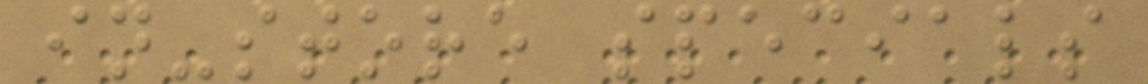in-store specials
